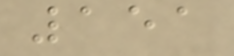151
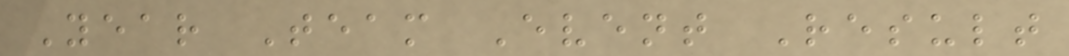Year Team Event Result
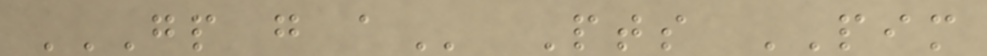GP G A Pts PIM
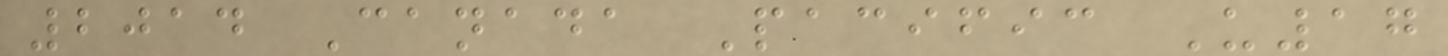2014 Canada Pacific U17
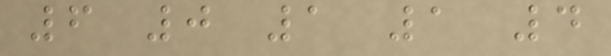6 0 1 1 4
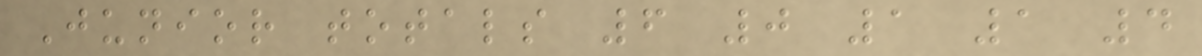Junior totals 6 0 1 1 4
